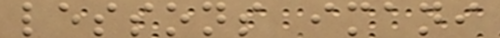lessons imani
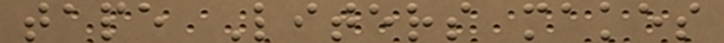tape Liters makes
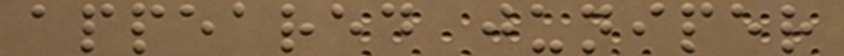appeared juniper
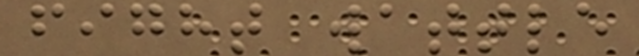fight wattle
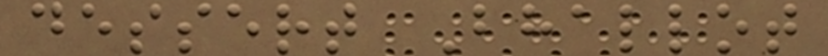dessert Bhallot
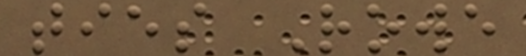ties Rowe
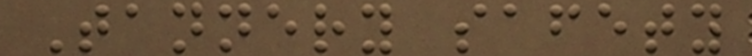Tannery safety
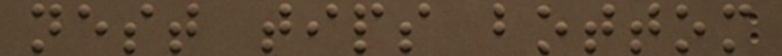nest tips bottom
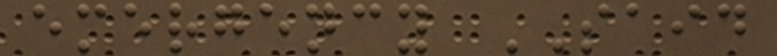emergency SAID
